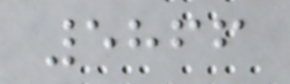5866
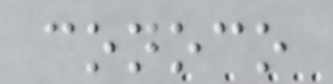conoco
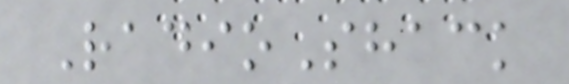RadioShack
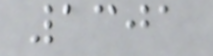1301
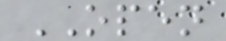OPEN
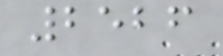2526
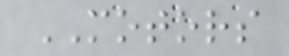MOTORS
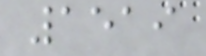1519
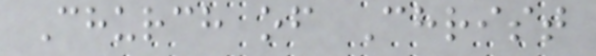Church of Christ
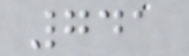741
